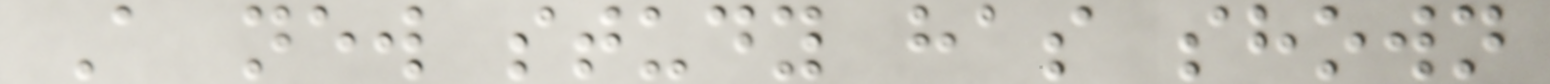A new study has shown
